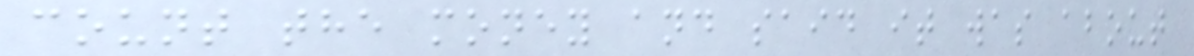count the money and said it was about
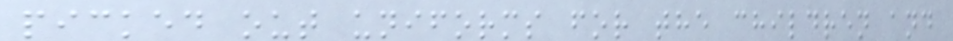picked out uniforms for the children and
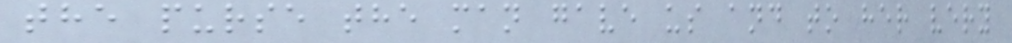the purse the man gave us and to her very
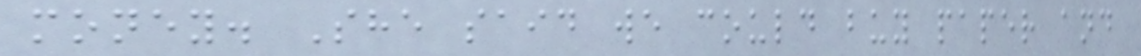money. She said we could buy paper and
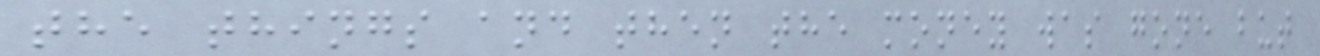the things and then the money was gone but
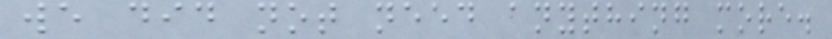we did not need anything more.
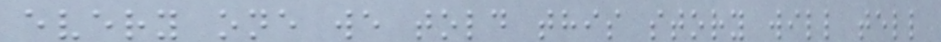every one we told this story will tell
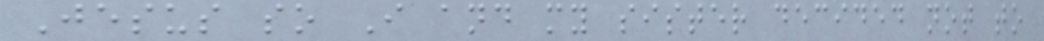Jesus so I and my sister decided not to
